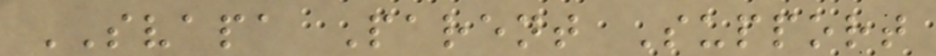SVAPA Parent Support
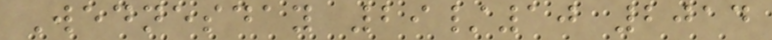Wednesday 29/10 2014
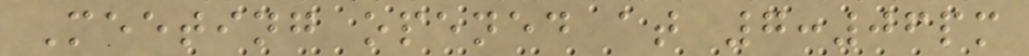Meeting opened at 7:06pm
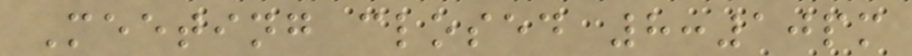Meeting closed 8:10pm
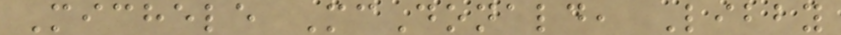Michele McDonald, Libby
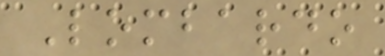Lombardo
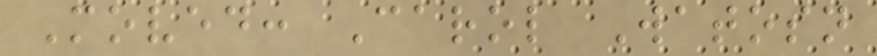Moved: Carol Watosn
